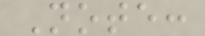Note:
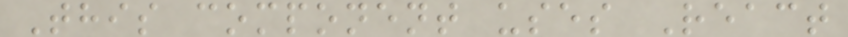This component uses React
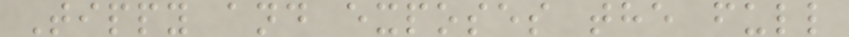Tippy and exposes the full
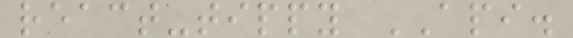react-tippy API.
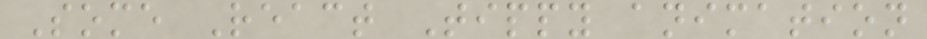Some React Tippy animation
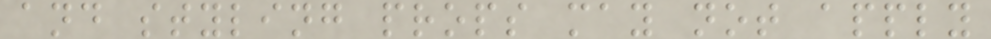and styling props may not apply
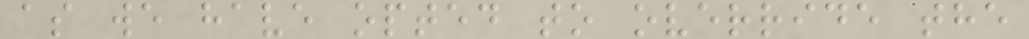as we have opted to override the
